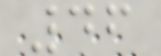46
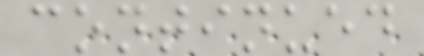continued
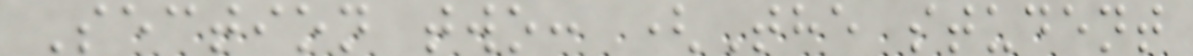Section two: (The student
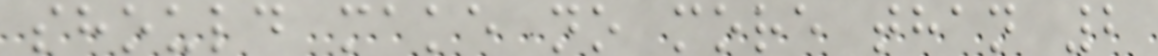should make no more than 2
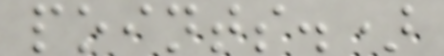points.)
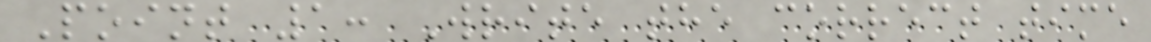Point 1: Write the correct time
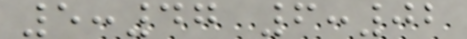5:47 6:02
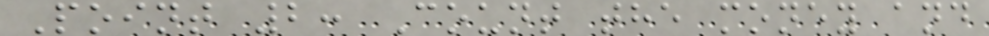Point 2: Count the money and
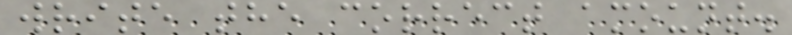write the correct amount.
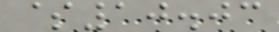$10.03
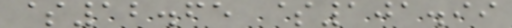$12.65 $101.99
